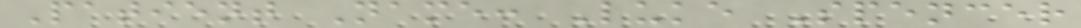Patient Name: Luke Spencer
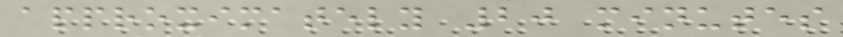approximately 20 minutes
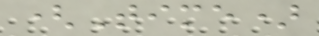(Time)
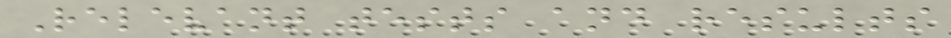Relevant tests and results
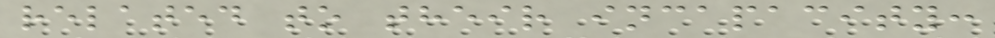related to their incapacity:
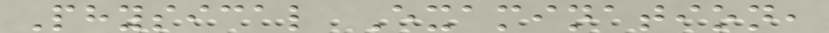Physical Examination,
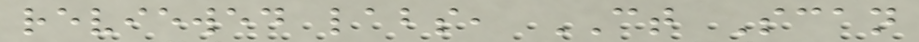reviewed labs, CT Scan
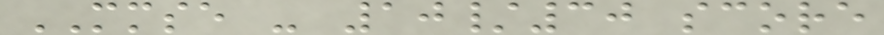MMSE - 10/30 score
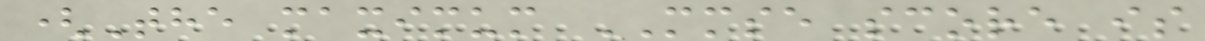(The maximum MMSE score is
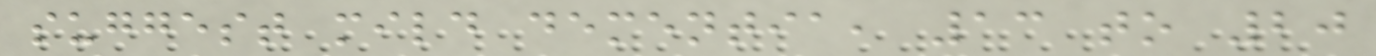suggest mild dementia, 13 to 20
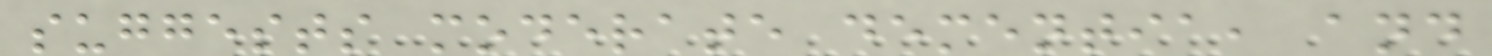suggests moderate dementia, and
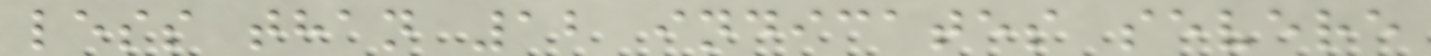less than 12 indicates severe
